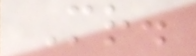Mr.
